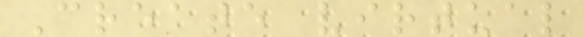Create virtual
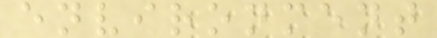environment
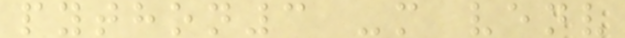python3 -m venv
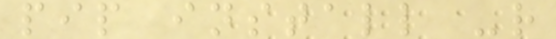pip install -r
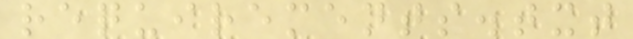requirements.txt
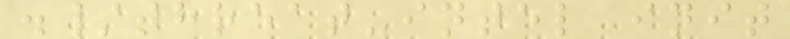./threat-intel init
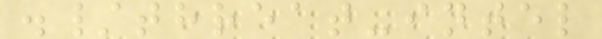./threat-intel
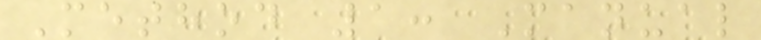Method 1: Manual
